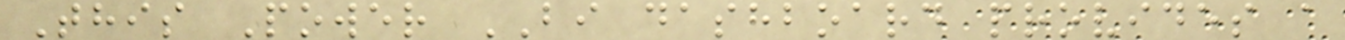This Power BI dashboard provides a
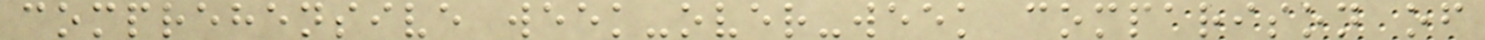comprehensive week-over-week comparison of
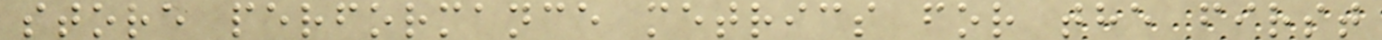store performance metrics for the first
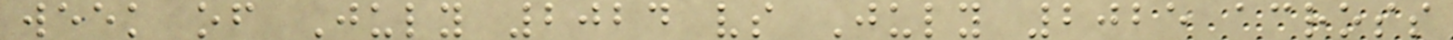week of July 2024 vs July 2025 across
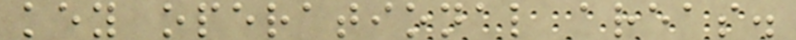key operational areas.
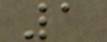1
